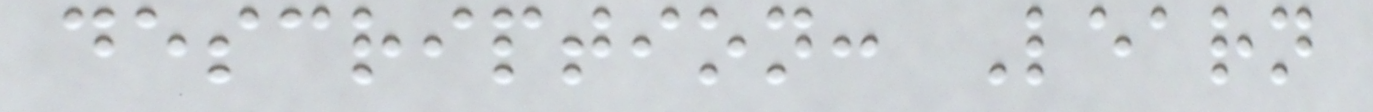description: Learn
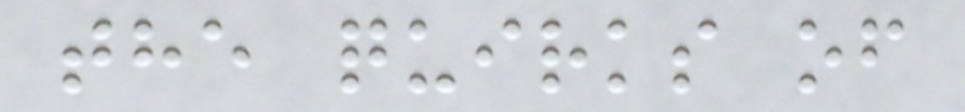the quirks of
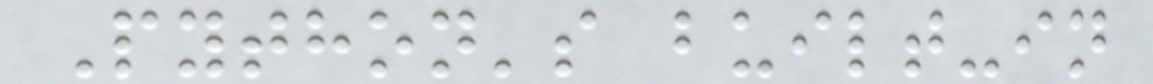Python's built-in
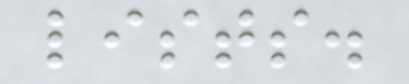lists.
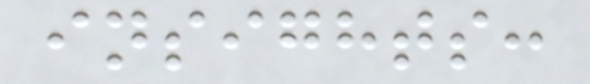insights:
